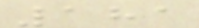181
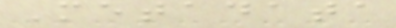Metadata
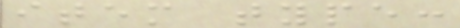item type:
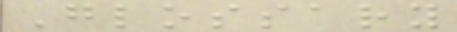Glossary
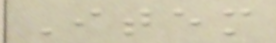Item
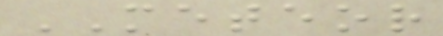METEOR
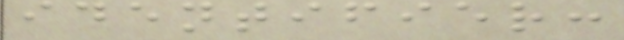identifier:
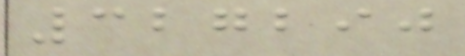327290
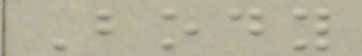Body
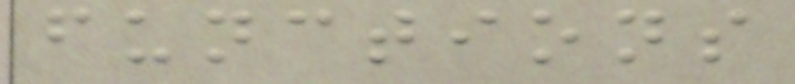functions
